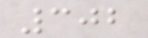302
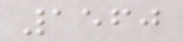1560
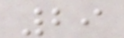29
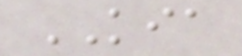KIA
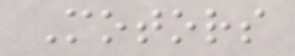Motors
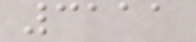3111
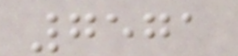7571
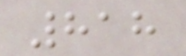818
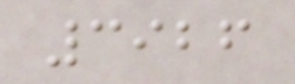3926
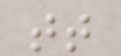tt
